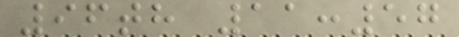96th 11:57
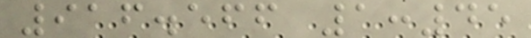916.566 1:45
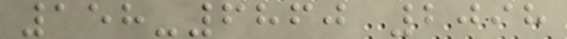158-6860 2098
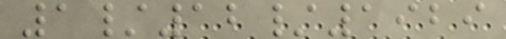1/12/1929
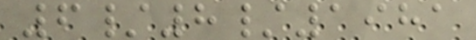6/8/1981
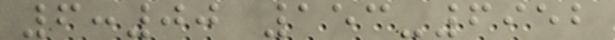6:00 153-6952
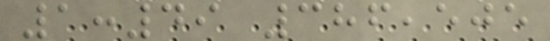1:49 386,505
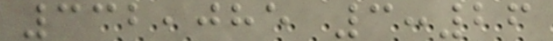332,085 3:26
